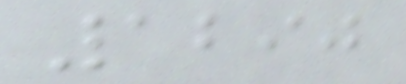1290
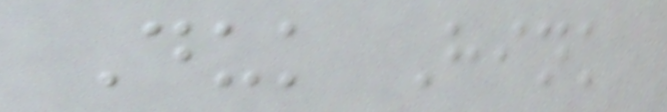Duk Hink
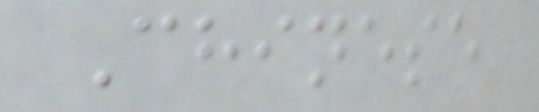Chinese
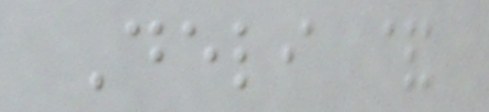Deli &
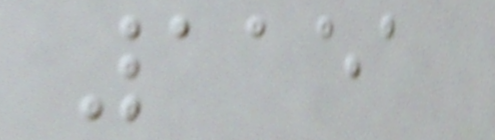1151
